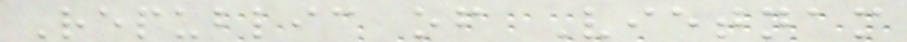Republic of Vietnam
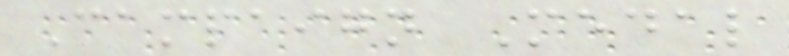Campaign Medal
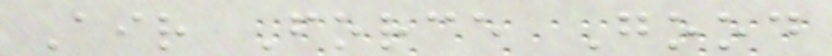Air Force Good
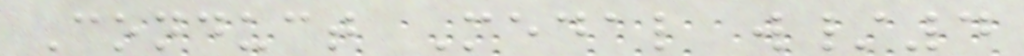Conduct Medal w/4
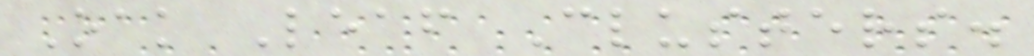Oak Leaf Clusters.
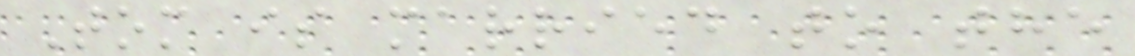Tom is married to the
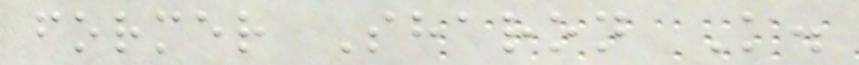former Sharon K.
